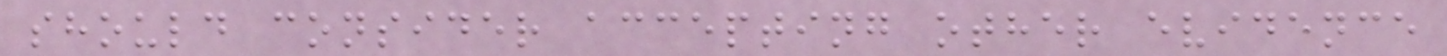should consider accepting other evidence
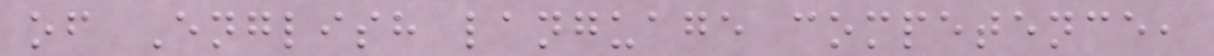of English language competence,
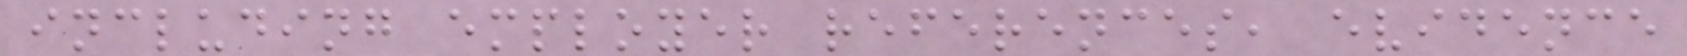including employer references, evidence
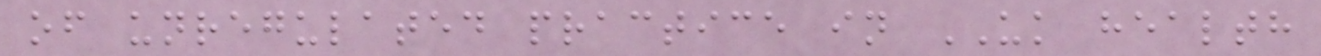of unregulated practice in UK health
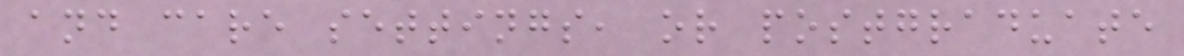and care settings, or postgraduate
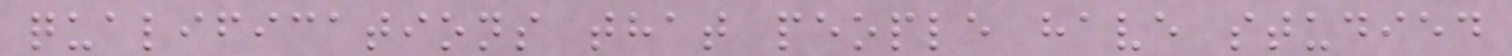qualifications that people have studied
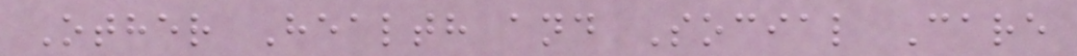Other Health and Social Care
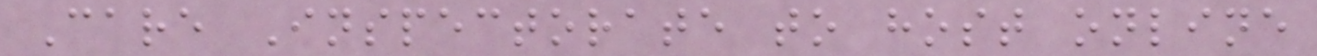Care Inspectorate to host online
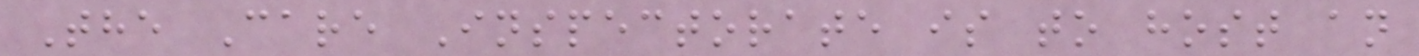The Care Inspectorate is to host an
